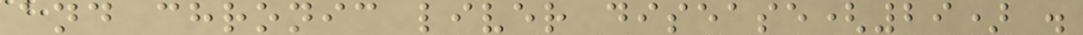and chronic liver disease(29) .
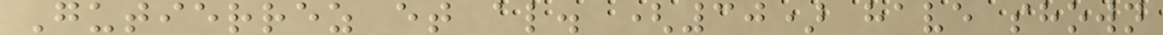Gutierrez et al. (30) have shown
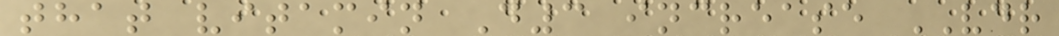that vitamin D3 increase VDR
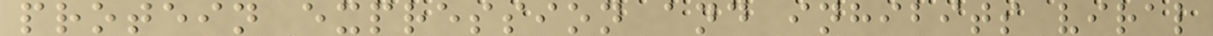protein expression and inhibits viral
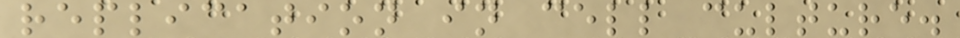replication in cell culture.
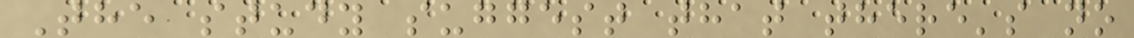The study suggest that there's no
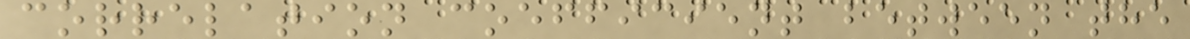correlation coefficient between the
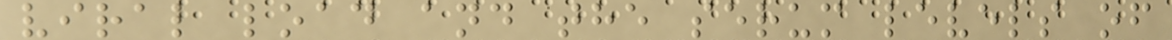viral load and the serum levels of
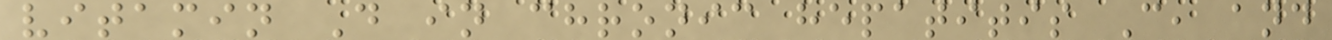vitamin D in chronic hepatitis C, and
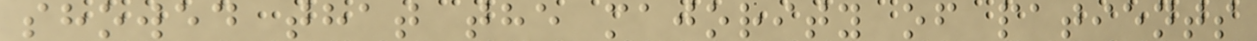showed that the majority of patients
